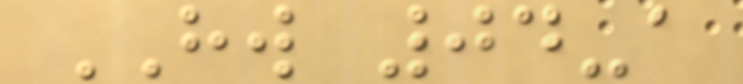HW 04-a
